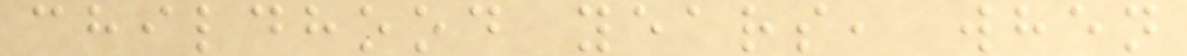childhood years, when
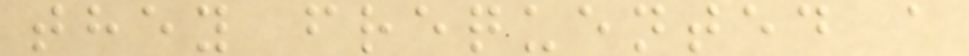they frequented a
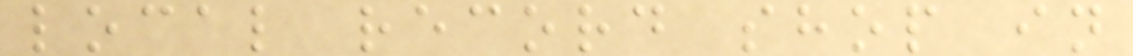local record shop in
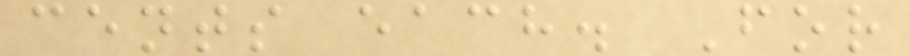cents each. For
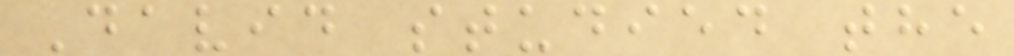David studied the
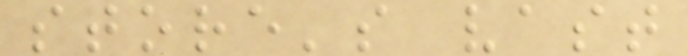store's vast
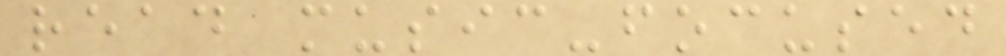read music-focused
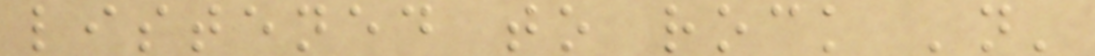listened to rock 'n'
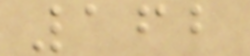162
